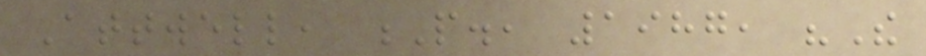Attwell, P., 1987, "The
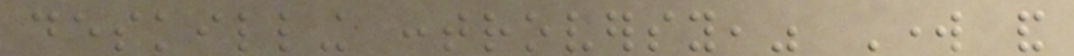deskilling controversy," Work and
